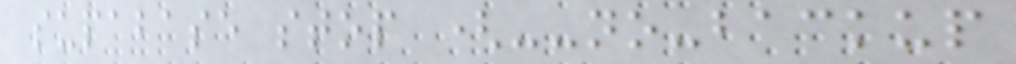supabase stop (--no-backup
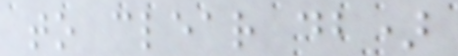to clear db)
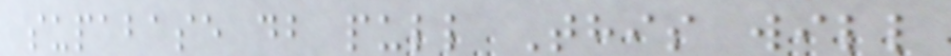supabase db pull This will
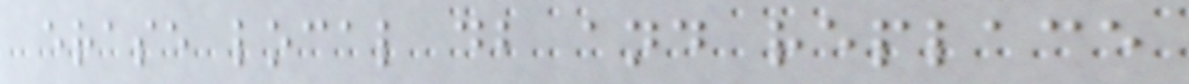erase local db and replace
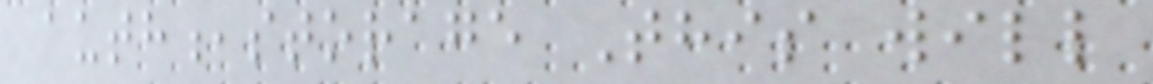auth,storage This will
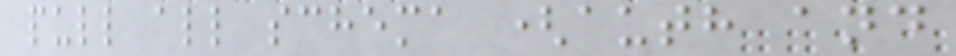pull all schema (auth and
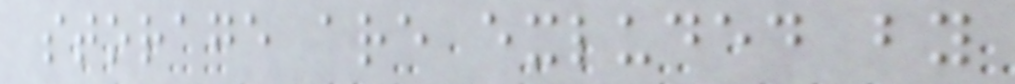storage are exluded by
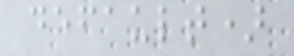default)
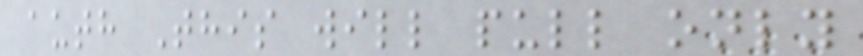auth This will pull only
